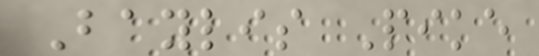Baylis Pike
